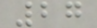27
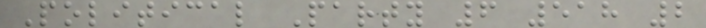Political Party 6 518 2
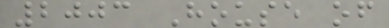2003 House of
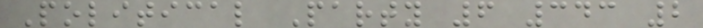Political Party 6 343 2
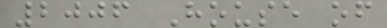2006 House of
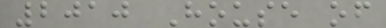2010 House of
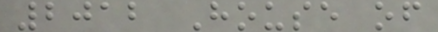2012 House of
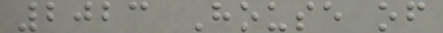2023 House of
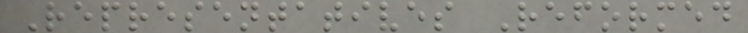Representatives Reformed
